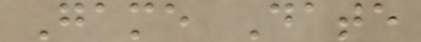Game Date
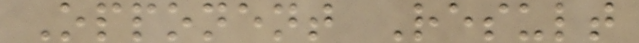Opponent Result
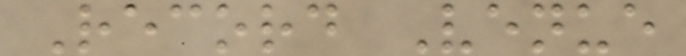Record Venue
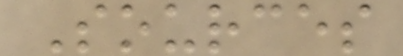Sources
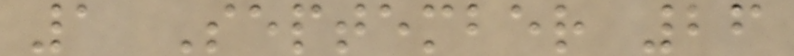1 September 26
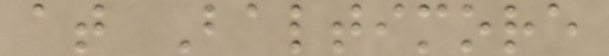at Baltimore
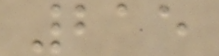215
